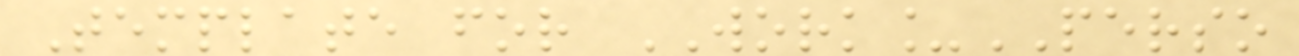Template for WORK_PERSO
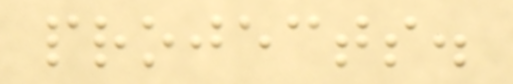projects.
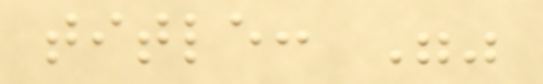title: ""
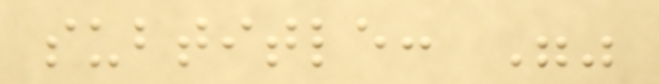subtitle: ""
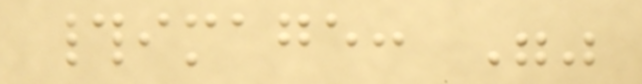#image: ""
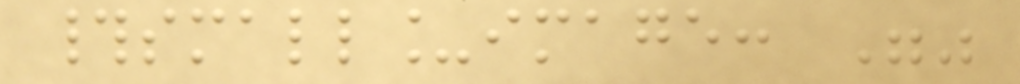#small_image: ""
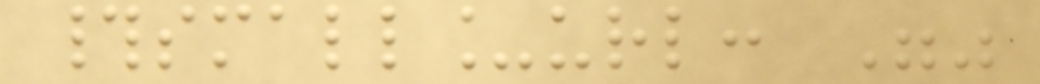#small_url: ""
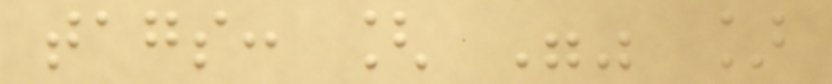tags: [ "" ]
